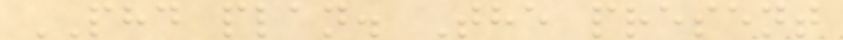PHD plan. The present
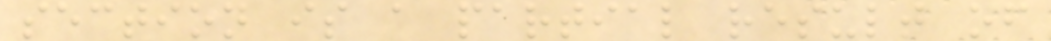section is a partial result of
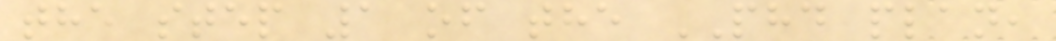the step 1 of the PHD plan,
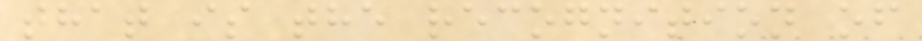that is the recognition of
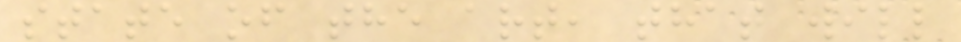state of the art, that will
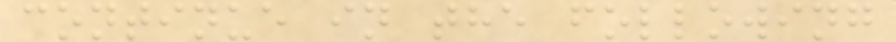continue in the following
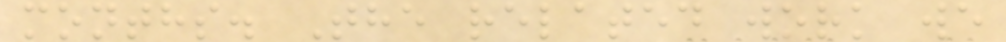months. The related work we
